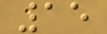15
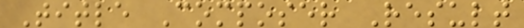Title Composer Result
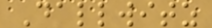Dallwitz
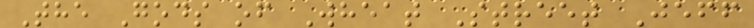The Gods of Wheat Street Jeff
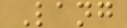Lang
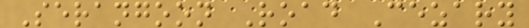Serangoon Road Cezary
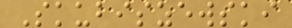Skubiszewski
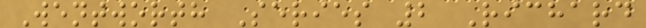Wentworth Series 2 Richard
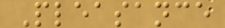Pleasance
